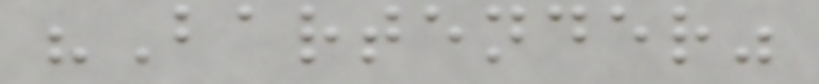"Bartender"
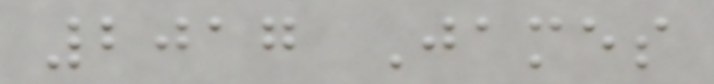2017 James
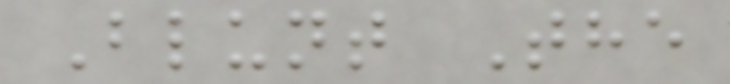Blunt The
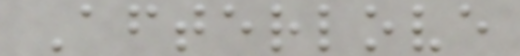Afterlove
